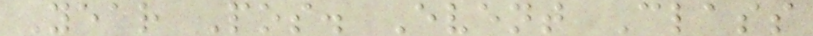Year Pos. Event Class
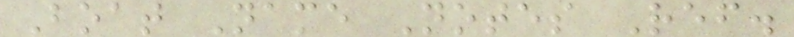Boat Name Notes Ref.
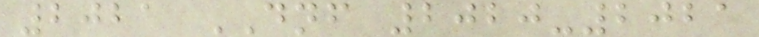2021 DNF 2020-2021
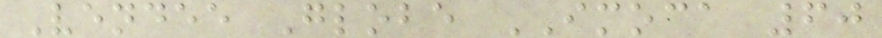Vendee Globe IMOCA 60
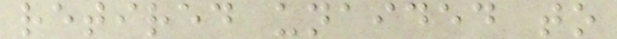retired unaided to
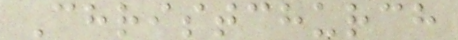Christchurch
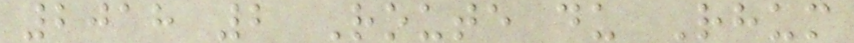2018 2 Route du Rhum
